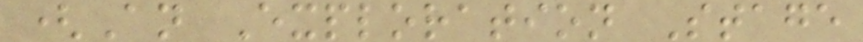(An Exploration Stage
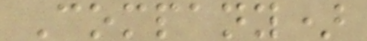Company)
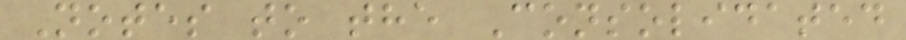Notes to the Consolidated
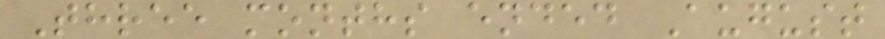Three months ended August
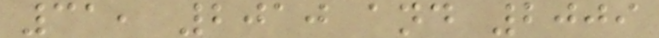31, 2010 and 2009
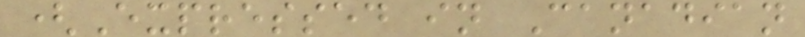(Expressed in Canadian
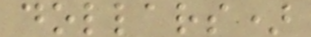dollars)
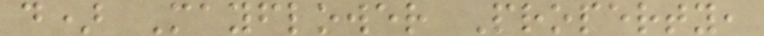d) Mayflower Property,
